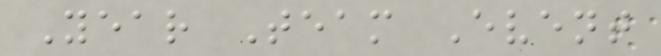Year Team Event
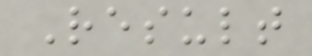Result
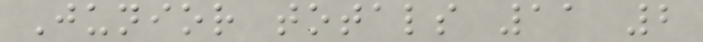Junior totals 11 2
